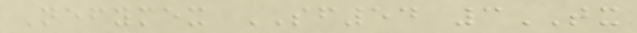Nefymex SF54 3TX
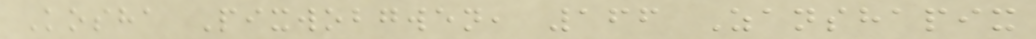Kosha Pixwobgwen, 166 Zanshapix
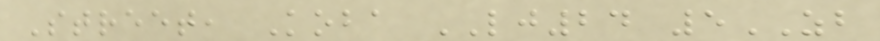Street, Koba LJ24 5ZB
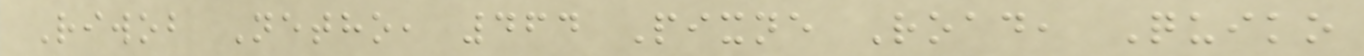Riwob Netho, 464 Pixne Road, Quiko
